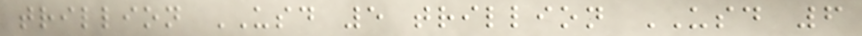trillion USD 5 trillion USD 6
